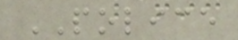POLICE
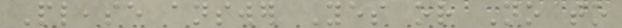Please answer Yes or No to
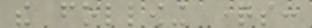the following questions:
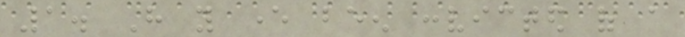1. Have you ever been convicted of a
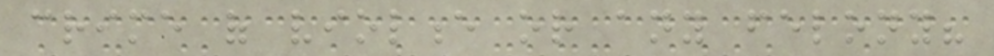crime of violence or any felony?
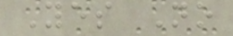Yes No
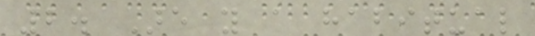2. Are you a habitual
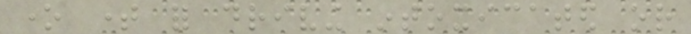one time for driving intoxicated or
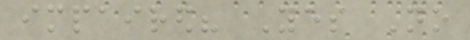impaired? Yes No
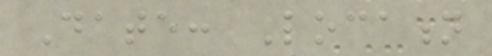Date: Location
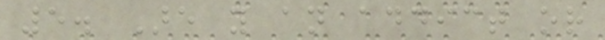5. Are you an addict or
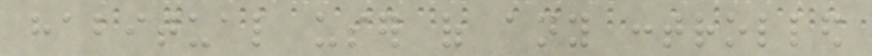habitual user of any controlled
